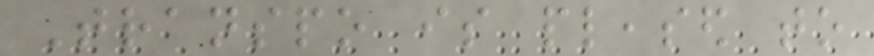Transpo is pleased to
